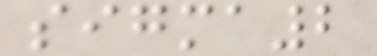sigma2
